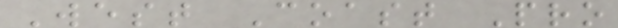West Coast Pro
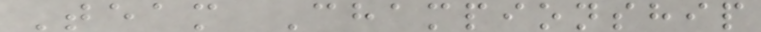Team Championship
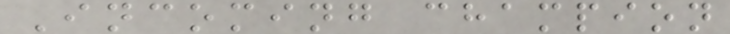Incoming champion
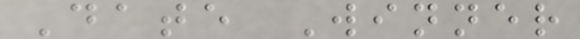Date Winner
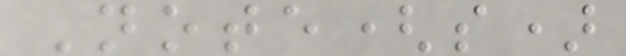Note(s)
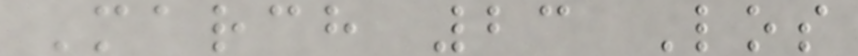March 23 Los
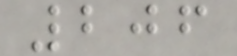206
